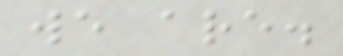we are.
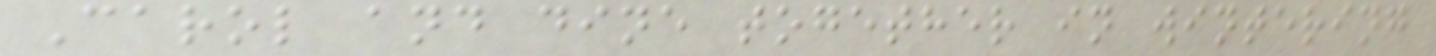Carol and dine together in wintering
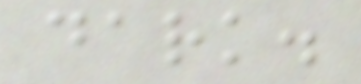dark.
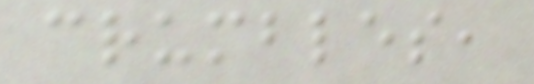crumbles,
